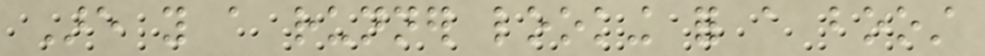Are you a runner looking for a boost
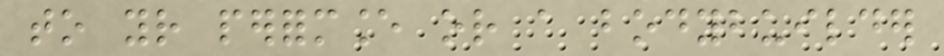to your performance or a bodybuilder
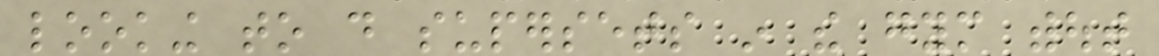looking to do supersets in the gym without
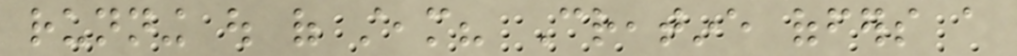running out of steam? Creatine offers a
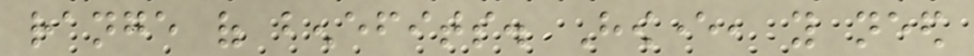range of benefits. However, you need
